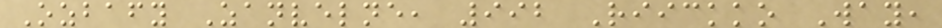Ozbafy Zanvelne, 992 Riickko Way,
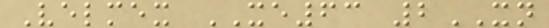Velmex XE63 2XN
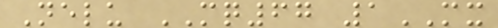Nelu MQ67 1MX
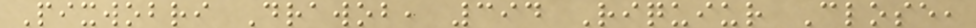Pixwobri Drawob, 394 Riquiur Close,
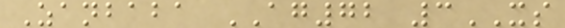Zanbaba AG72 3XS
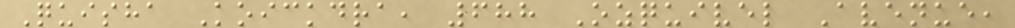Quisha Koickdra, 688 Ozquivel Avenue,
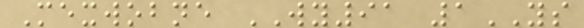Mexwobne WY91 1YS
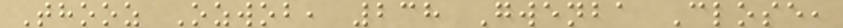Thooz Ozwob, 238 Gwenba Close,
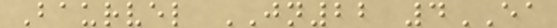Baurvel JN22 4EA
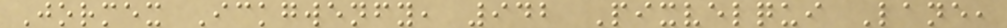Jormex Ickgwenfy, 942 Pixvelqui Lane,
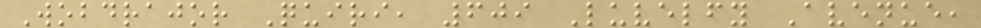Wobdrajor Quiri, 609 Luvelfy Avenue,
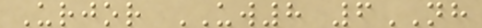Urjor UW8 6NH
